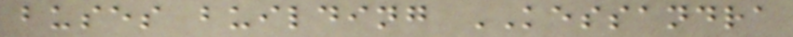buses building KESSANDRA
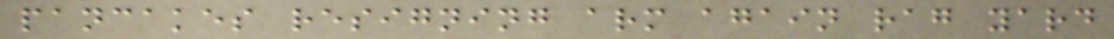pancakes resigning arm again rag yard
